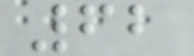62
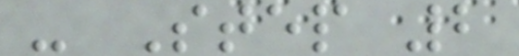- Step 2
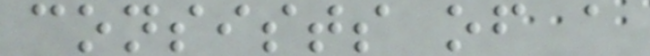consists of a
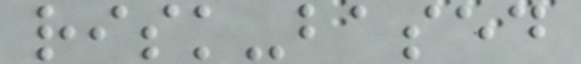risk-based
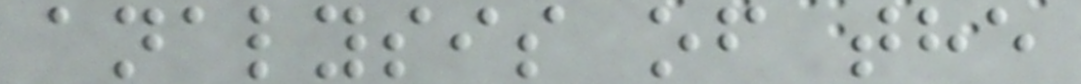analysis of the
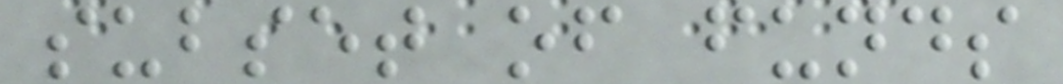subset of funds
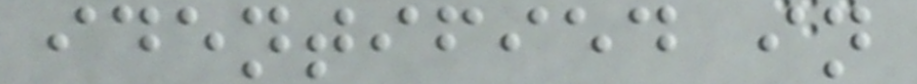identified in
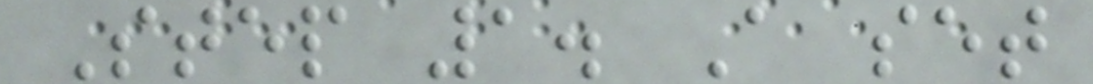Step 1. A set
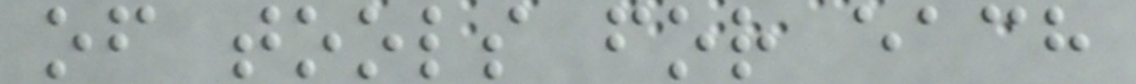of tools for each
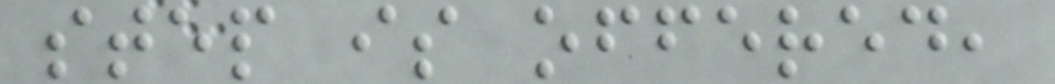step is offered,
